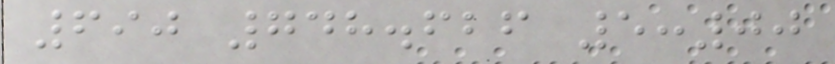690 748.626 5:00
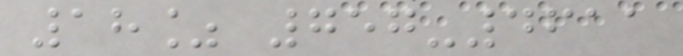18% 757-4611
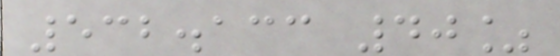532.133 40%
